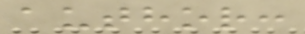author:
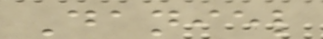Daniel
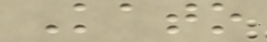Kato
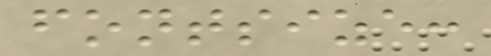fontsize:
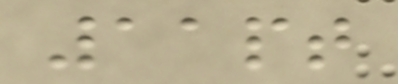11pt
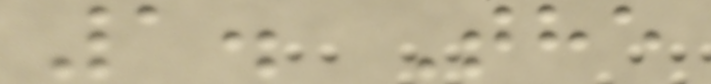1. The
